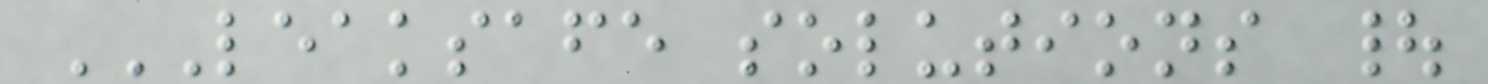LEAKSAFE SOLUTIONS |
